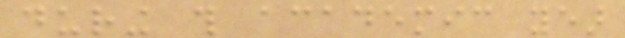during this academic year
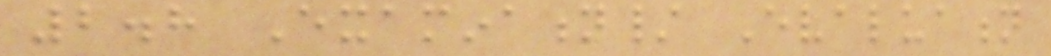2.8 Examination/ Evaluation
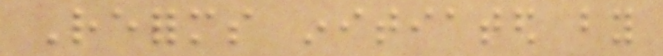Reforms initiated by
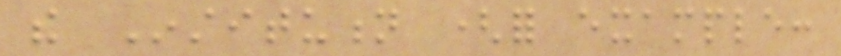the Institution (for example:
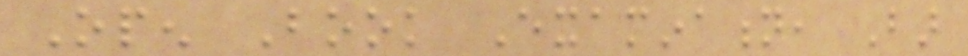Open Book Examination, Bar
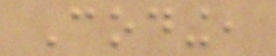Coding,
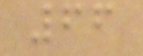66
